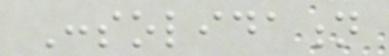Consolidation
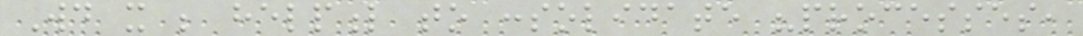Would it be helpful to consolidate "processes,
